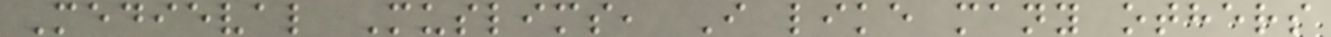Medieval Muslims, I like many others
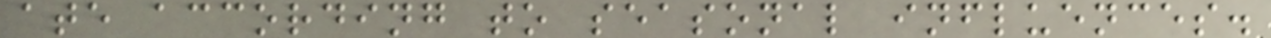ate according to seasonal influences.
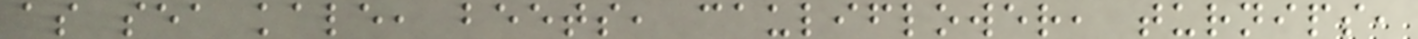as sea kale, beets, cauliflower, turnips,
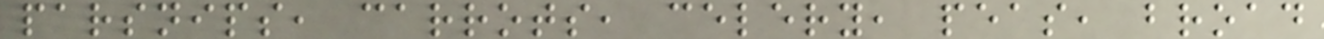parsnips, carrots, celery, peas, broad
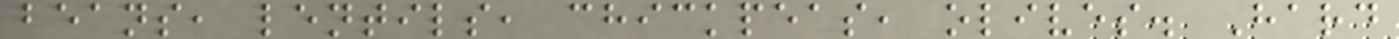beans, lentils, chickpeas, olives. Hard
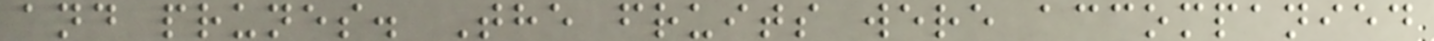and prunes. The fruits were accompanied
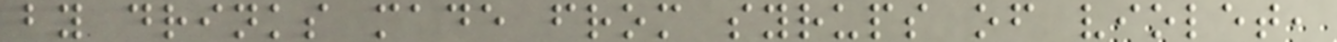by drinks made from syrups of violet,
